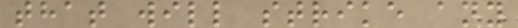that will strike any
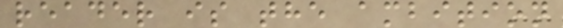reader is the ambition
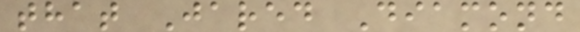that Jared Diamond
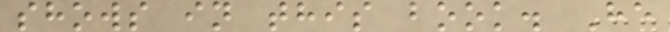shows in this book. He
